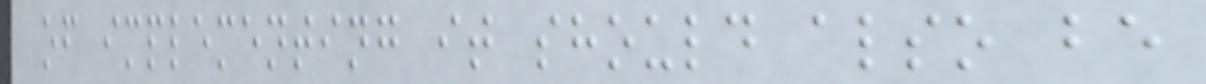of implementing it should also be
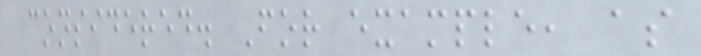considered. For example, as
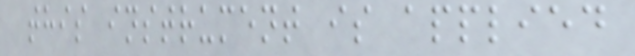this instrument is applied
